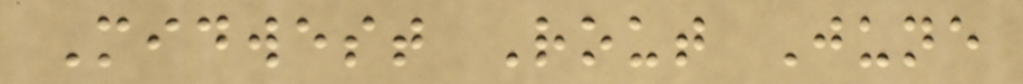Midwest Rout June
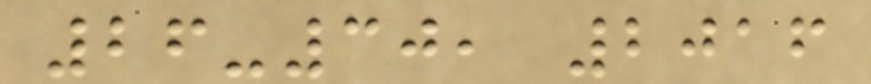26-30, 2016
